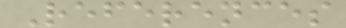References
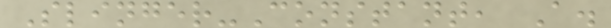Slinger-Constant, A.
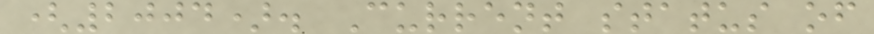(2004). Current status of
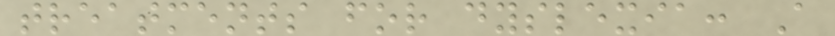treatments for dyslexia: A
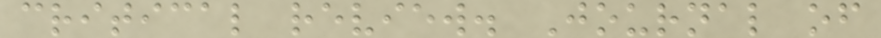critical review. Journal of
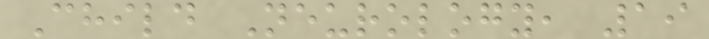Child Neurology, 19
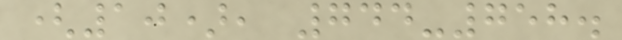(10), 744-758.
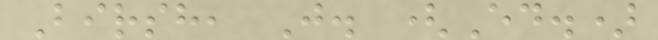Birsh, J. (Ed.)
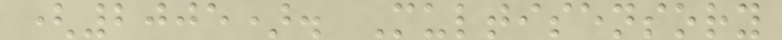(2005). Multisensory
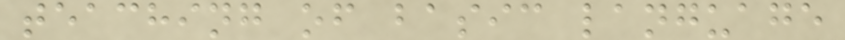teaching of basic language
